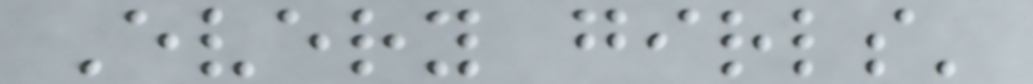Every girls'
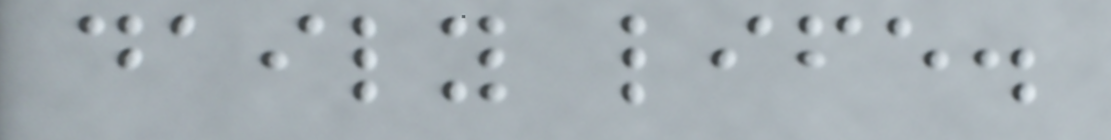daily life.
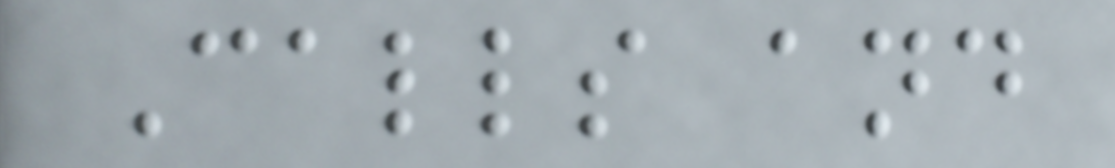Calls and
